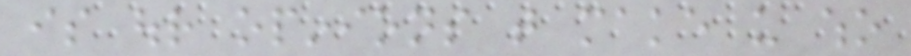is our opinions that make us who
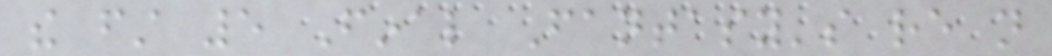the first 5 Final Fantasy's re not
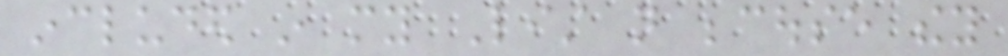included in my List not becouse they
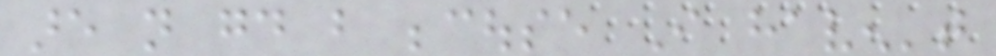are not good but becouse I haven't
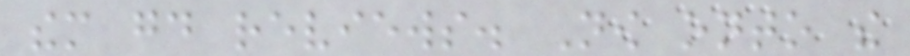them good reviews. Now onto the
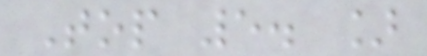Top 5. ]
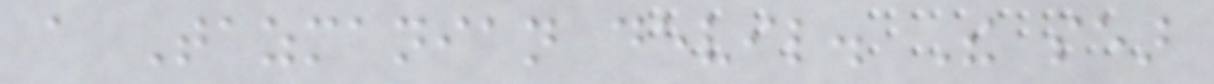a Tazmanian devil. The sear
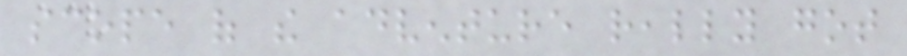scope of the adventure really got
